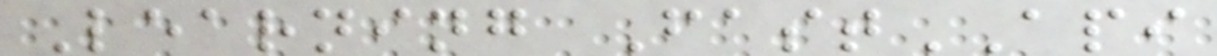Learning FastAPI
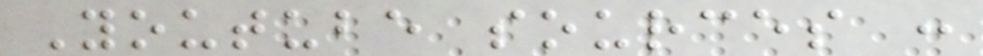Youtube sources :
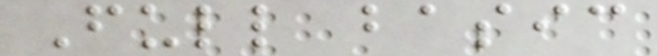Full basic
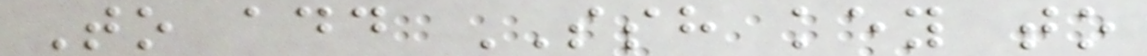To add SSH key to
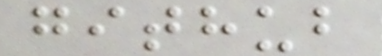github
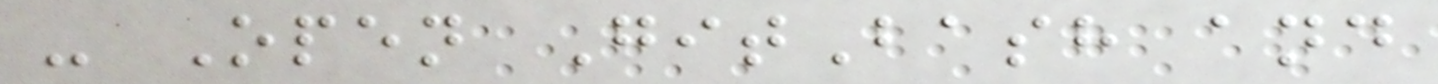- Open GitBash and
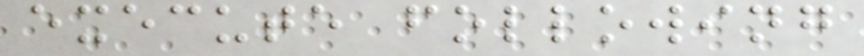execute following
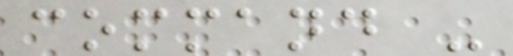command -
